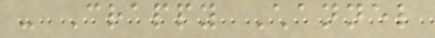- Crappy Channel
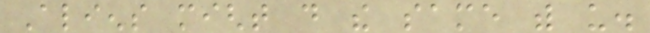Aliens might do the same with us.
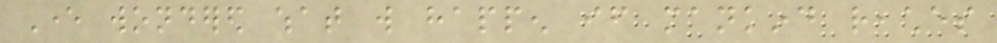Ever wondered what will happen if mankind reaches
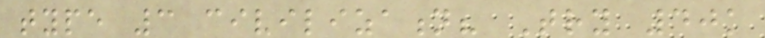type 3 civilization? Try 40k
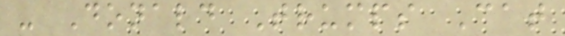- Donald Trumps Cat
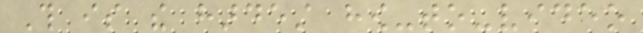This is the hardest how-to-video
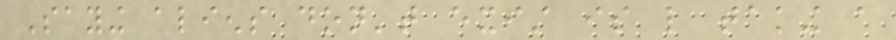Saying aliens don't exist is like taking a
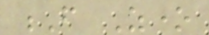F Zone
